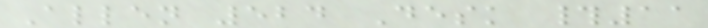Allen 524 Desk #11
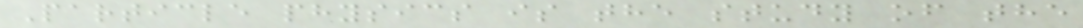Particle physics is the study of the
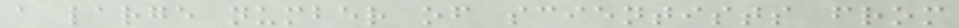a large number of scientists from
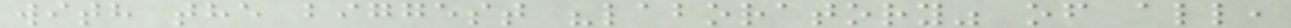with the biggest "laboratory" of all,
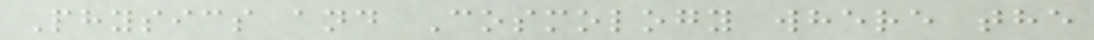Physics and Cosmology where the
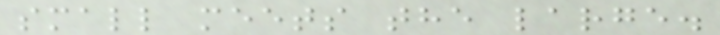small meets the large.
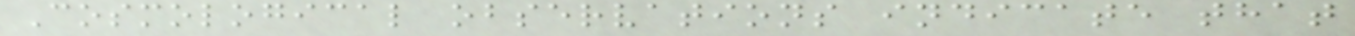Cosmological observations indicate that
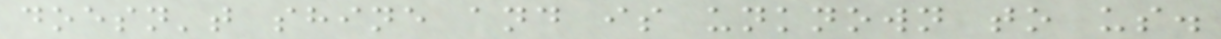doesn't shine and is unknown to us.
